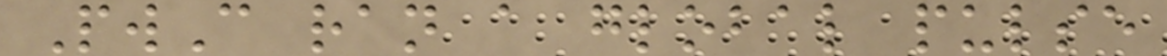PwC ran a global pulse
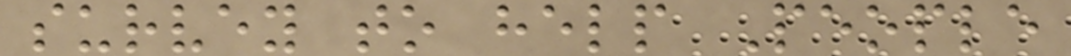survey to help People
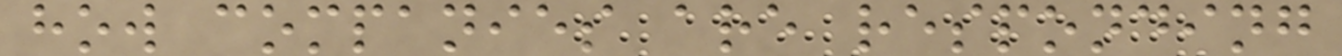how companies are responding
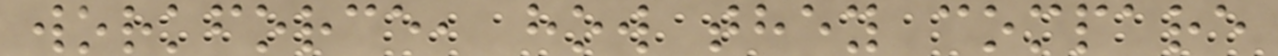workforce, how they compare
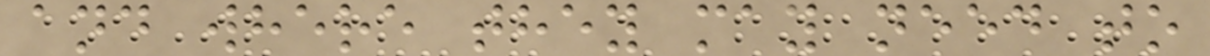and where they may need to
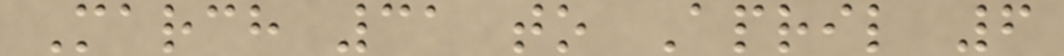March 31 to April 6
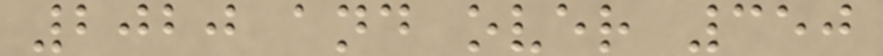2020 and over 350
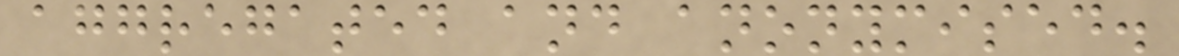aggregated and anonymised.
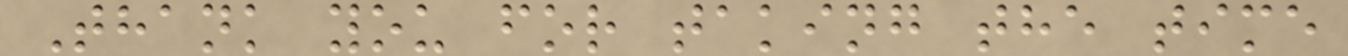Thank you for taking the time
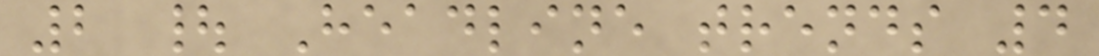2 | Headline trends 4
